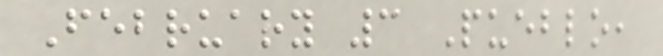February 3 Pueblo,
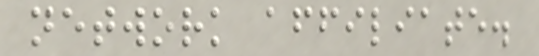network affiliate.
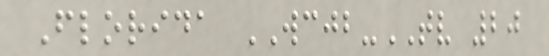Florida WCJB-TV 20
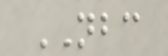NBC
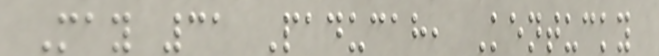May 31 Paducah, Kentucky
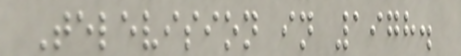Television in 1978.
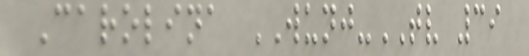Carolina WUNJ-TV 39
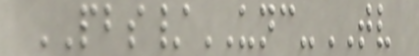PBS/UNC-TV
